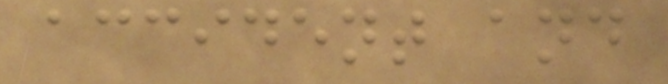accident and
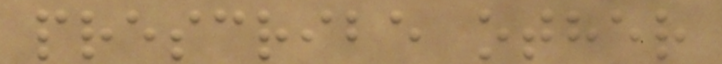prescribe other
